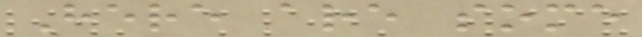Here are some
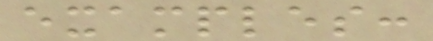examples:
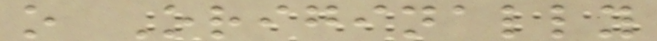o Originally
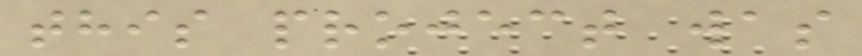this project was
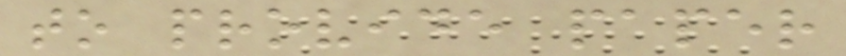to provide paper
